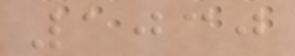1030
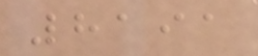8191
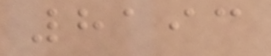8193
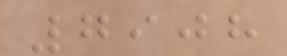7908
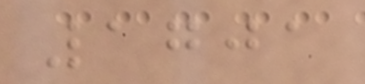1701
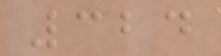324
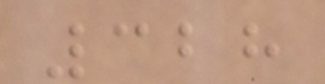328
